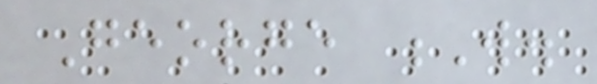George W.
